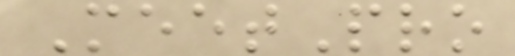MeetPro
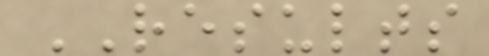RESULTS
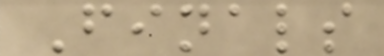Finals
